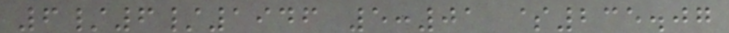6/6/1946 5:01 $235.07
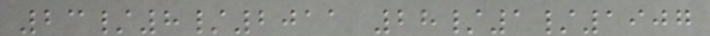23/8/2011 28/1/1907
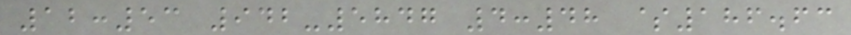12:53 942-5847 4:48 $186.63
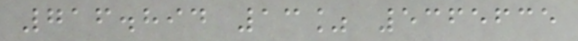716.894 13% 5365635
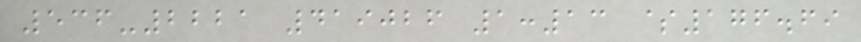536-2221 419026 1:13 $176.69
